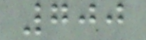700
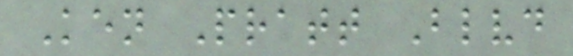Ken Pratt Blvd
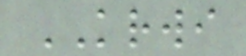KRWI
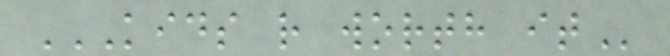KIDS R WORTH IT
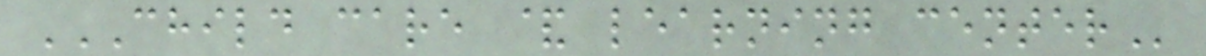CHILD CARE & LEARNING CENTER
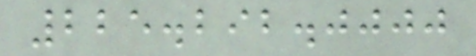225.292.0000
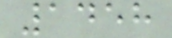1458
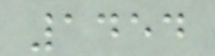1454
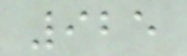925
